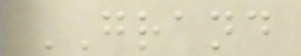GRAND
